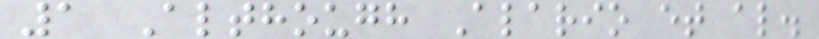1 Although Alario et al.
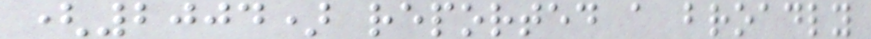(2004) reported a broadly
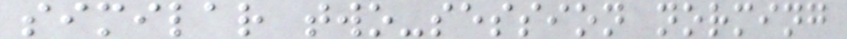similar two-session norming
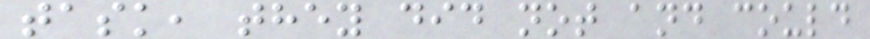task, they did not and could
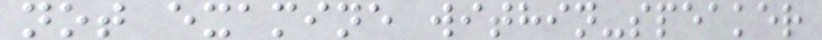not examine within-speaker
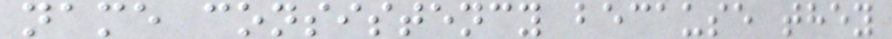name consistency because they
